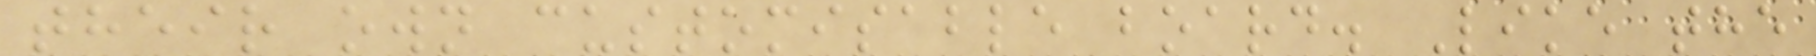their own customisable board. Like the
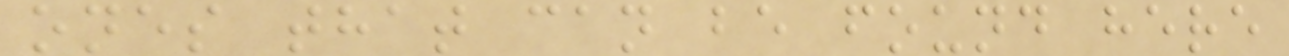ones that can be found here
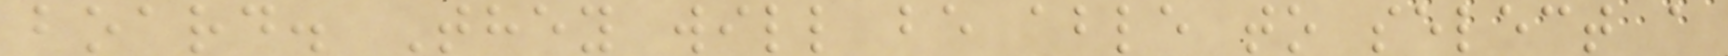board. They will be able to select a
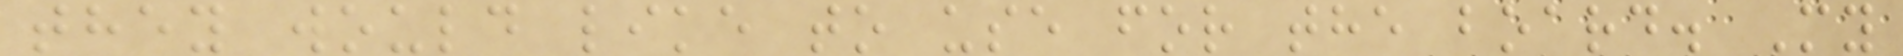they would like to use for the board. My
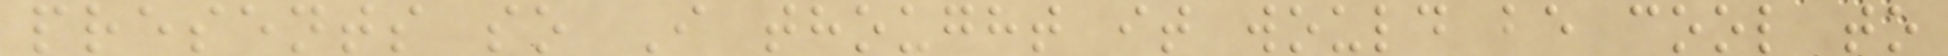presents so I thought it would be cool to
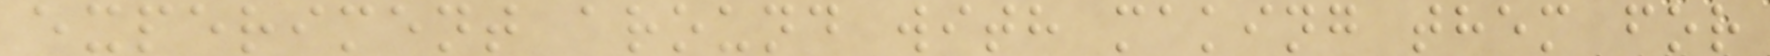experiment around with making them for
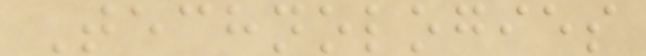Technologies
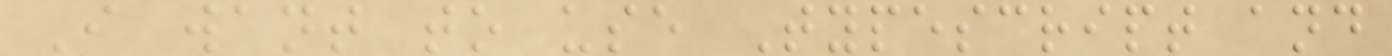I want to use Typescript and
